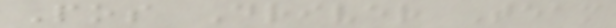Pos Driver Team
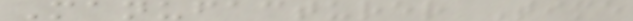Manufacturer Time
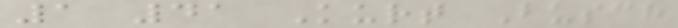1 41 Kurt Busch
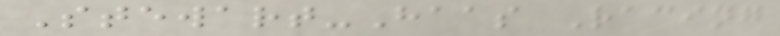Stewart-Haas Racing
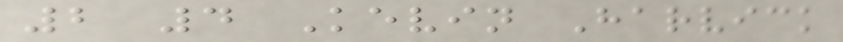2 4 Kevin Harvick
